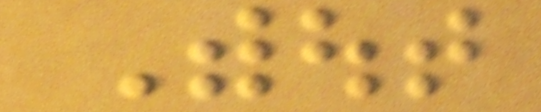Without
